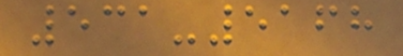531-5168
